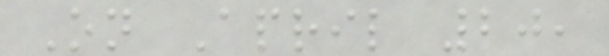On April 20,
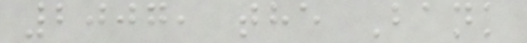2007, the Bank
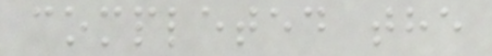completed the
